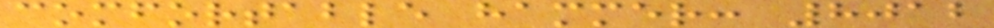comfortable hammer: 8012
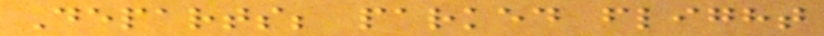Departs; parked flight
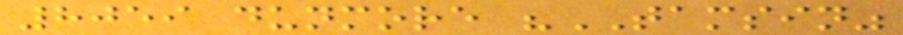8059 dunmore "TAMSIN"
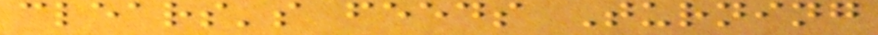clears's feeds Turning
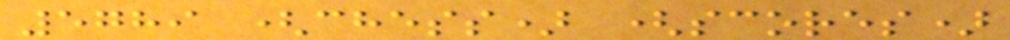5789 (chess) (scores)
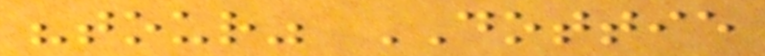"tour" DOTTIE
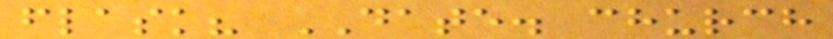flask? DATE. church
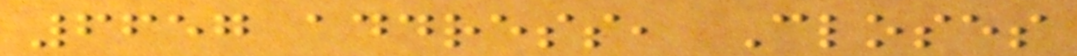6657 address, Closes
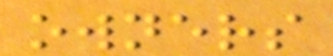owners
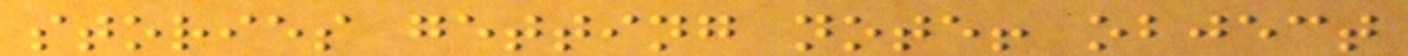stories getting note! object
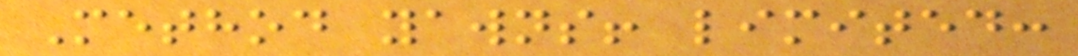Method yawns! limited:
